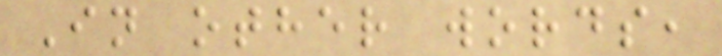In other words,
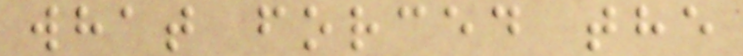what forced the
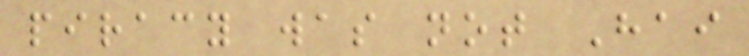piracy was not Hai
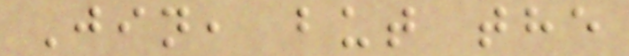Jin, but the
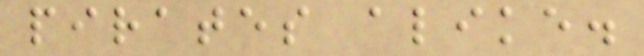pirates alike.
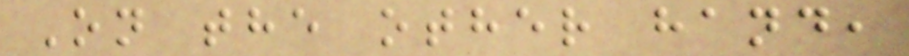On the other hand,
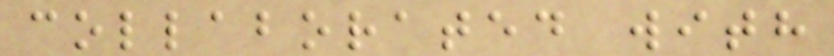collaborated with
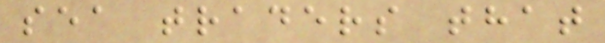sea traders that
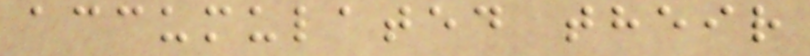accumulated their
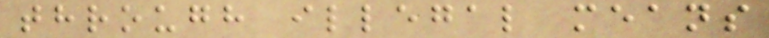through illegal means
